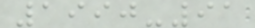1990-91
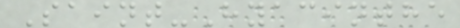Saint-Hyacinthe
